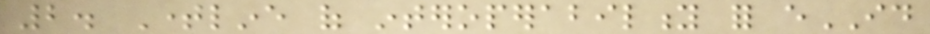2. Timeline of interoperability for eID
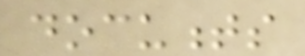documents
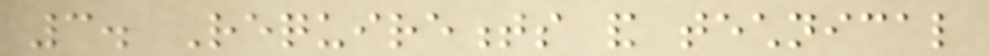3. Requirements and technical
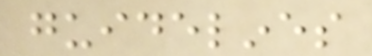guidelines
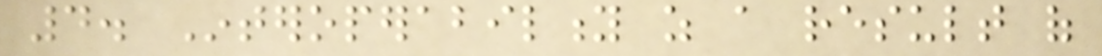4. Interoperability as a result of
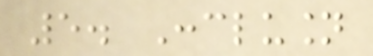5. Conclusion
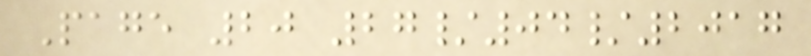Page 20 27/04/2017
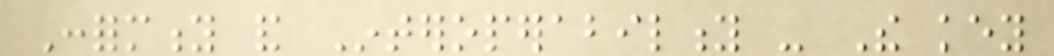Conformity and Interoperability - The key
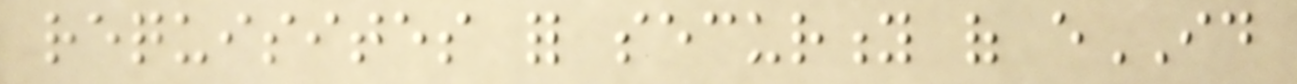requisites for security of eID
